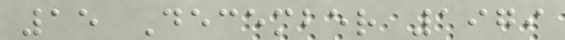15 December 1979
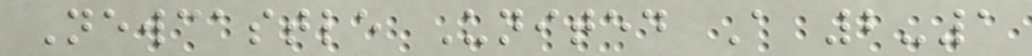Newcastle United A 2-1
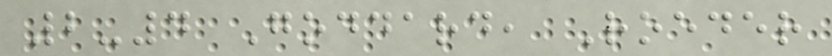2-4 Goddard, Roeder
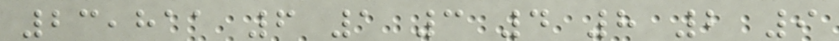23,811 6 1 3 4 8 2 9
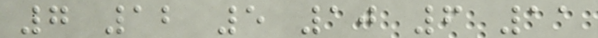7 12 5 10 6 11
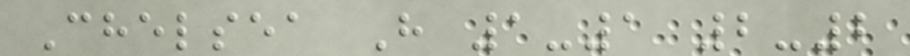Chelsea H 1-1 2-2
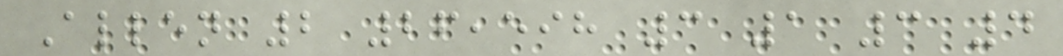Allen 2 26,598 3 1 3 4
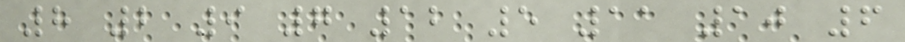8 2 9 7 12 5 11 10 6
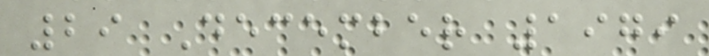29 December 1979
